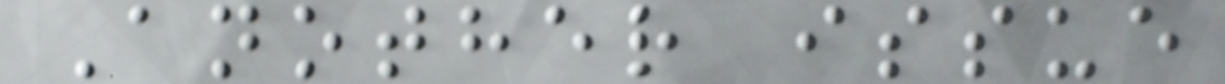Another issue
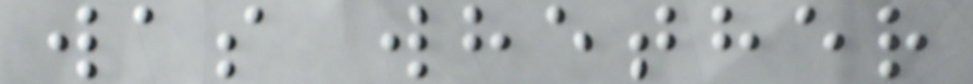was whether
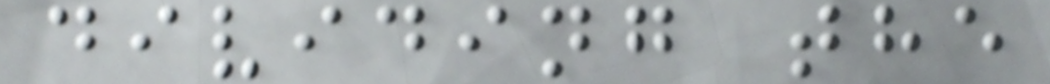dividing the
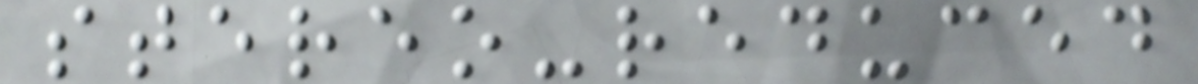stereo-reduced
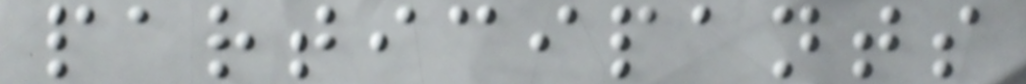participants
